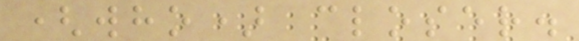(who) closer.
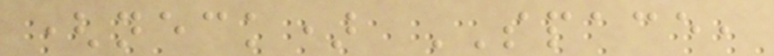(neck) SPACE,
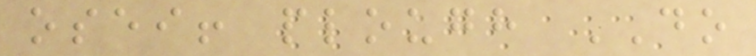osei! plough DO
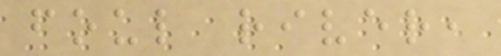foul river,
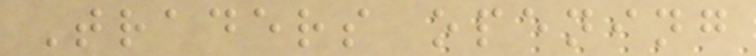Traders opening
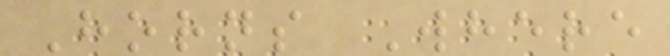Horns Where
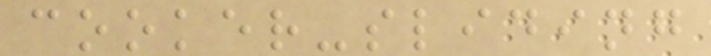cooker-sliding
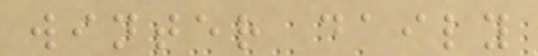winter daily
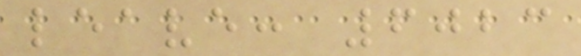leave: 6023
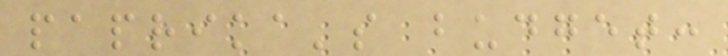paprika's budget:
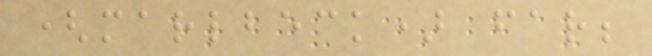(marlbeck) far;
